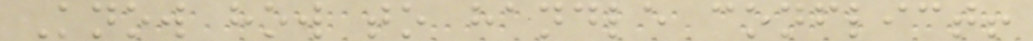Know how to handle conflict!
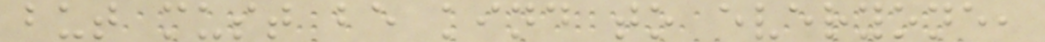but must be kind to everyone,
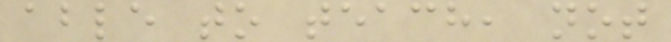able to teach, not
